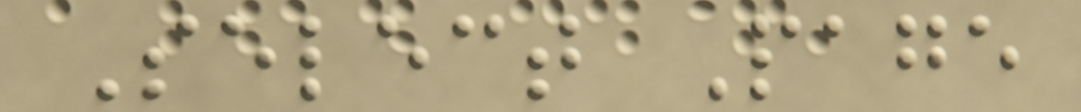Select Page
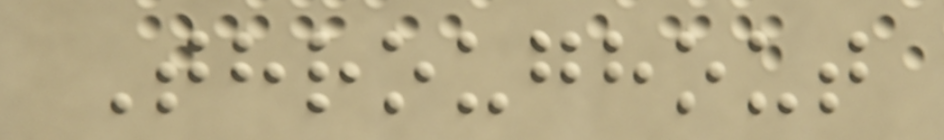Throughout
